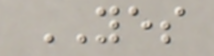YES
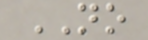NO
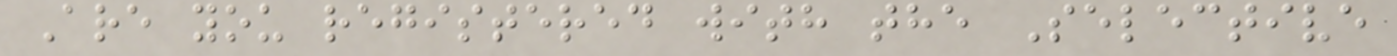Are you registered with the Selective
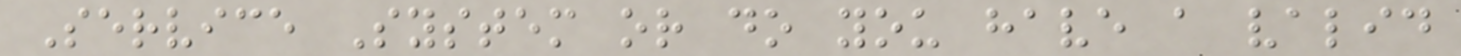Service System or do you have a valid
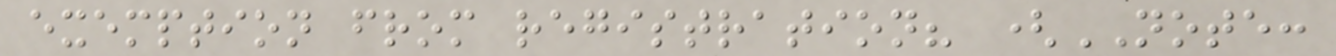exemption from registration? (NOTE:
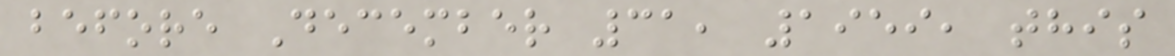before December 31, 1959, this
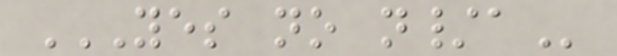YES NO N/A
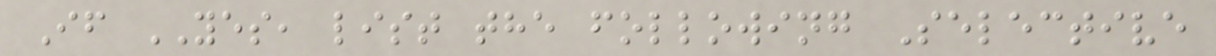If YES, list the following Selective
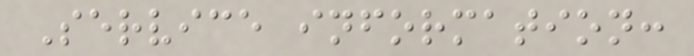Service information:
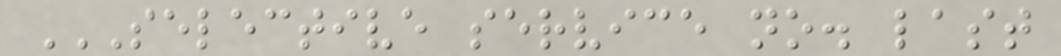SELECTIVE SERVICE NO. LAST
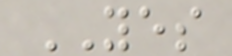YES
